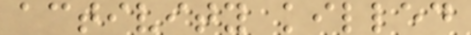activity killed
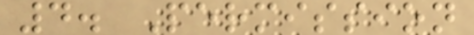4. Permission
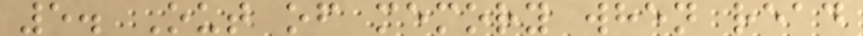5. Out of memory when read
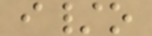i/o
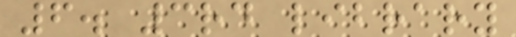6. 3rd library
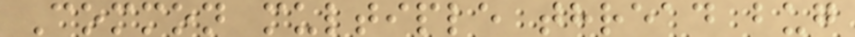Common multiple thread bug
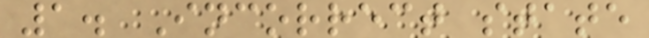1. Incorrect state
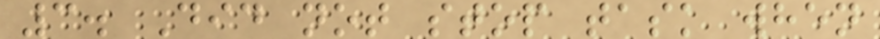3. Did not stop task when
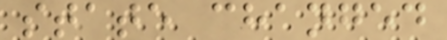state changed
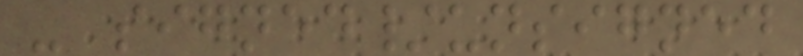- signed/unsigned
